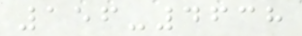156-4638
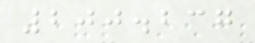200.237
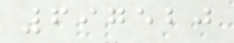697520
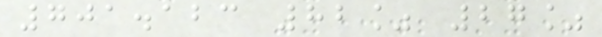701.123 82% 27%
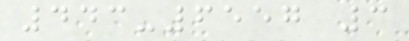443-6557 3
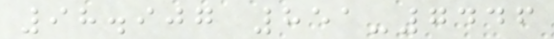98.907 851-7446
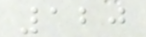120
